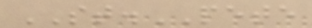ST.PETE
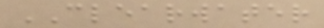CLEARWATER
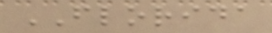FLORIDA
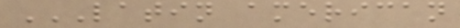LATIN AMERICAN
